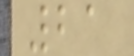21
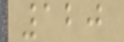120
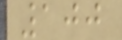100
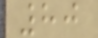80
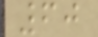60
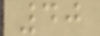40
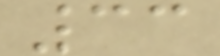33
